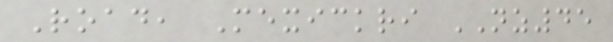Road, Mexickri NZ45
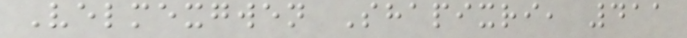Velmexgwen Shapixri, 411
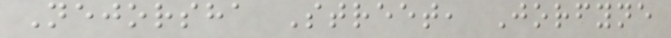Nejorsha Street, Jorfyne
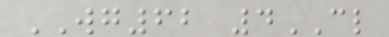WG62 4CL
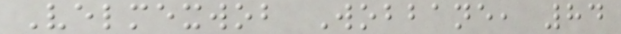Velmexwob Wobbane, 84
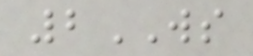2WS
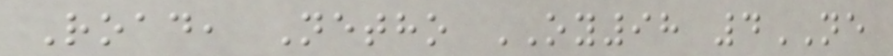Road, Netho OY98 4NE
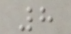8
